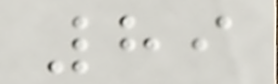89
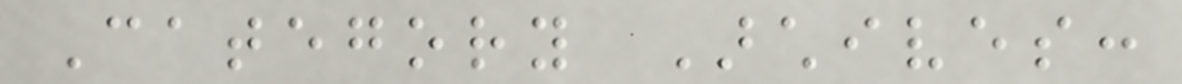Category Archives:
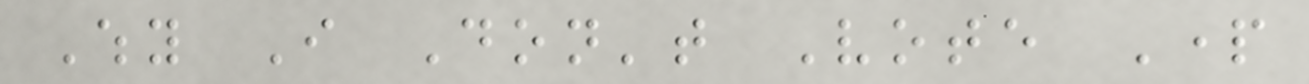Why I Don't Vote Part
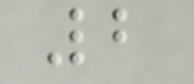2
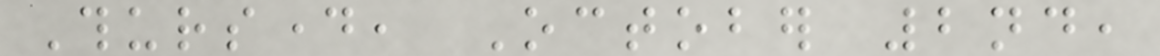Thursday, October 2nd,
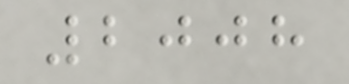2008
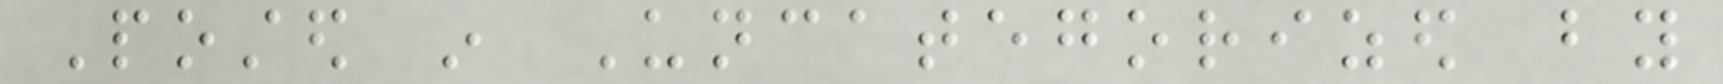Posted in Uncategorized by
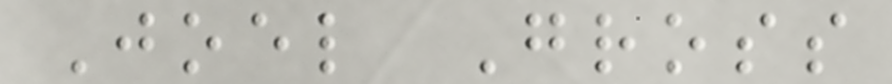Joel Gross
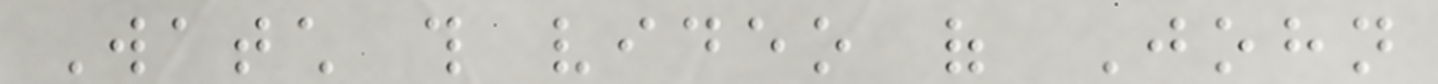Watch this video of John
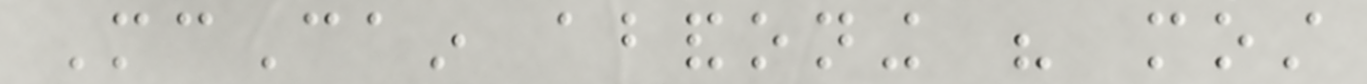McCain abandoning his most
